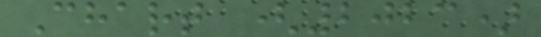Chart (2023)
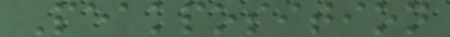Peakposition
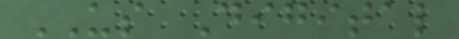US Digital
